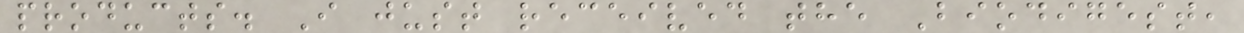products. I just received the Biodigest,
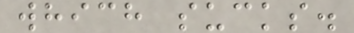which sucks.
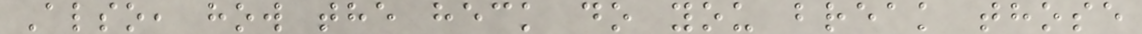Also, how the heck do you break those
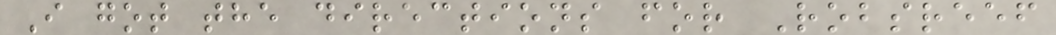I got the directions for Robsreef
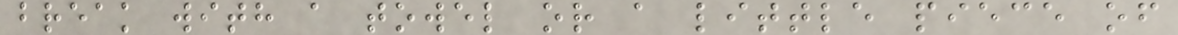break with a towel or a little piece of
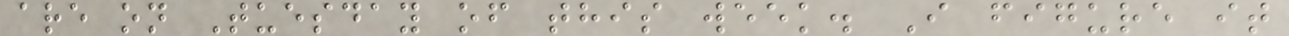are on Tuesday of this week. I figure it
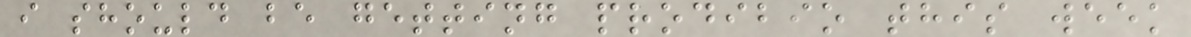i should be getting prodibio this week
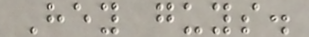Hey guys.
